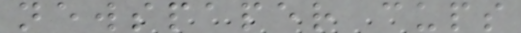newspaper cups
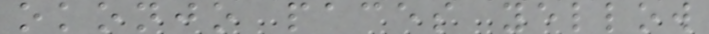okonjo paces yellow
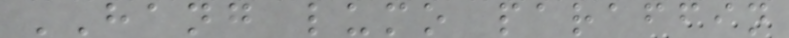HANG lumo paraffin
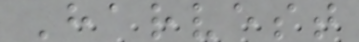Harvest
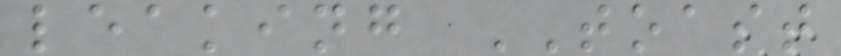leaking TOAST
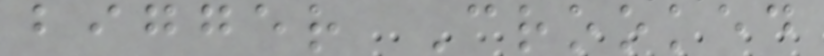bigger Crooked
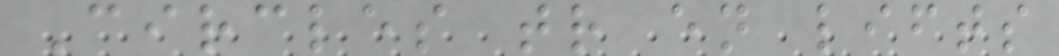Circles tr en lifts
